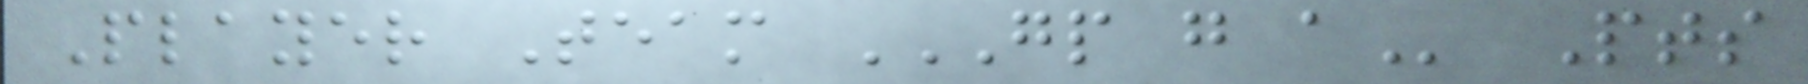Player Team GP G A Pts
